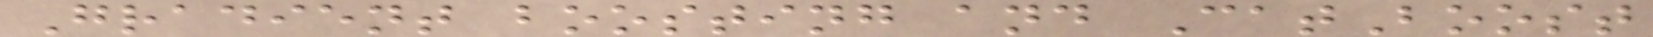Gradient boosting and CatBoost
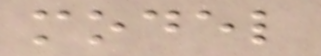model
